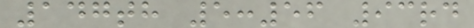147th 5:56 93rd
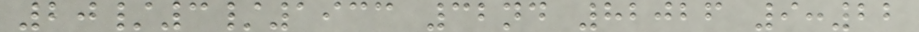20/3/1933 32nd 82026 9:22
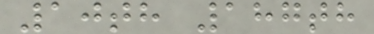10th 187th
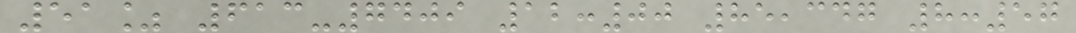51% 613-7409 12:00 85,347 8:57
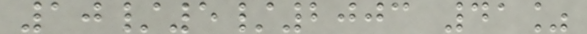10/5/2003 41%
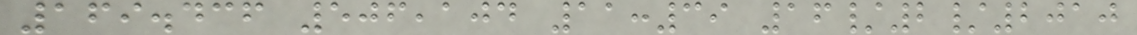169.436 506,104 11:39 16/2/2010
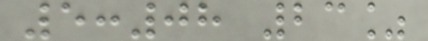5:08 23%
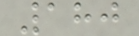180
